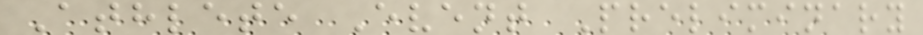Athlete Event Preliminary
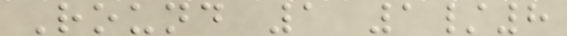Round 1 1/8
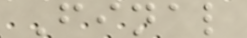Final
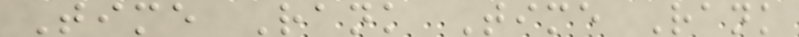Time Rank Time Rank
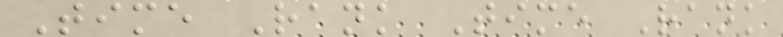Time Rank Time Rank
